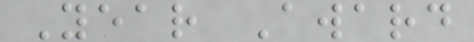Year Award
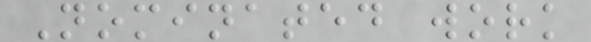Nominated work
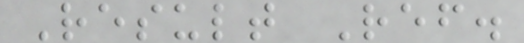Result Ref.
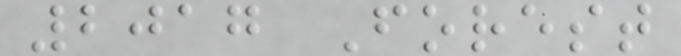2017 Forest
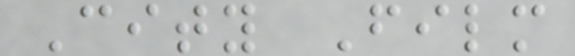City Film
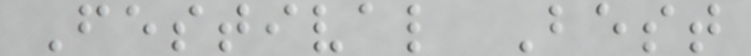Festival Best
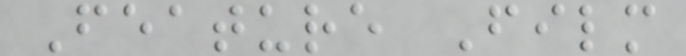Feature Film
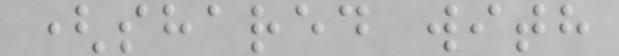(shared with
